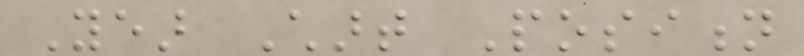Year Chart Position
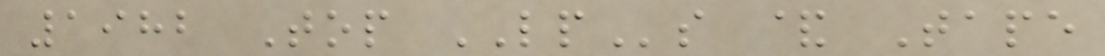1982 Top LPs & Tape
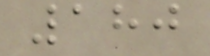180
